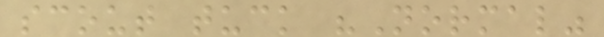scout tuck "Normal"
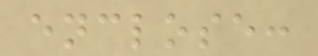enclose:
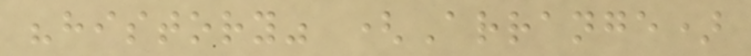"history" (Arrange)
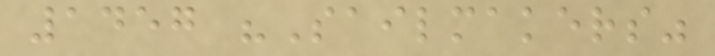1457 "Sailmakers"
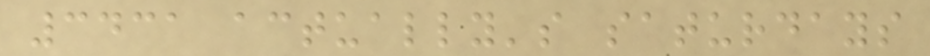3431 actually's saturdays
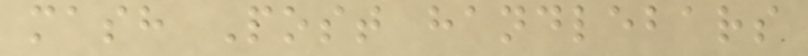mash Post handlebars
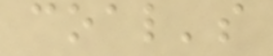coal's
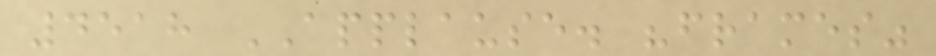4518 APPLAUSE. "frames"
